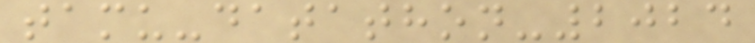tamu-datathon-2024
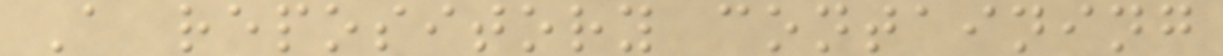A repository containing
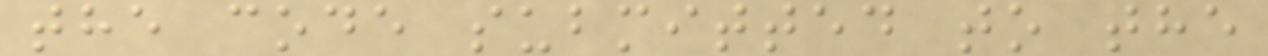the code submitted to the
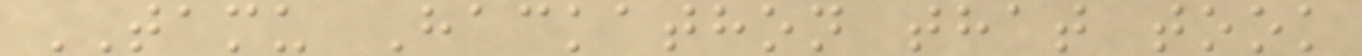TAMU Hackathon that took
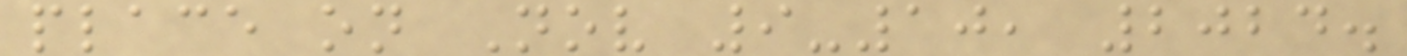place on Nov 9-10, 2024.
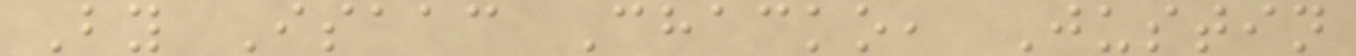By Isaac Chacko, Justin
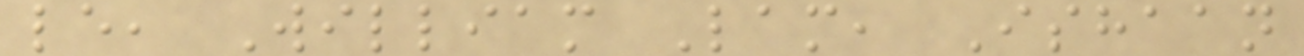le, William Lam, Ishaan
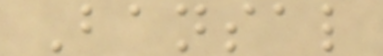Bansal
